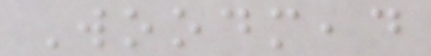Woodmead
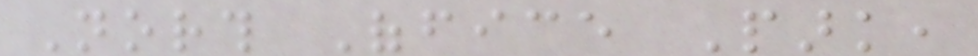North Office Park,
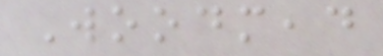Woodmead
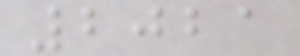2021
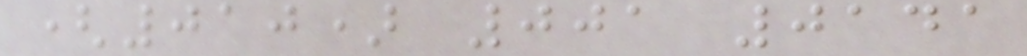(010) 001 0141
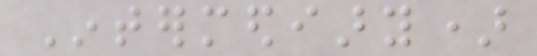Intermediary)
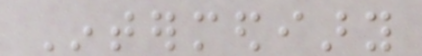Intermediary
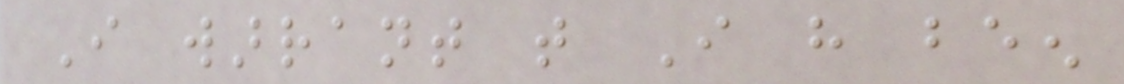I warrant that I have been
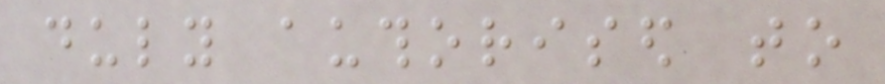duly authorised to
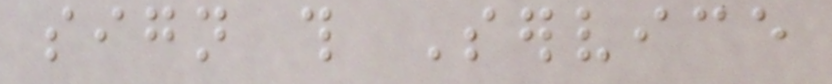sign this Service
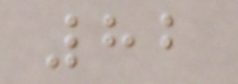82
